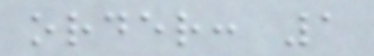order: 1
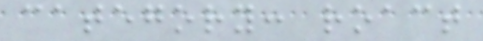category: roact
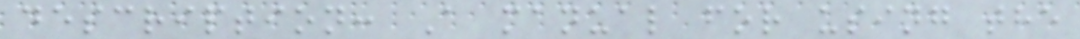description: A manual for using the
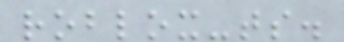roblox-ts.
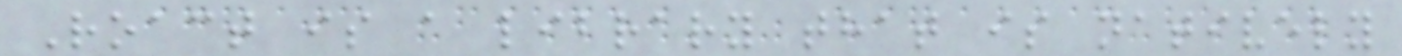Roact is a library that is natively
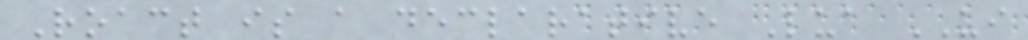Roact is a declarative Lua UI
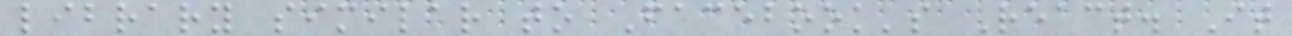library similar to Facebook's React. It
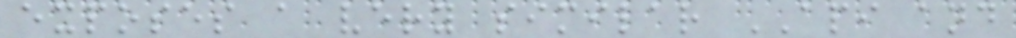exposes a very similar API and
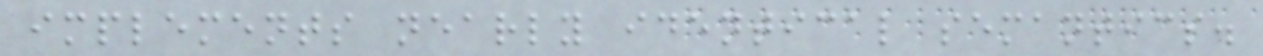implements nearly identical semantics.
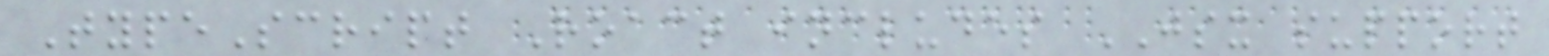TypeScript Roact includes JSX support
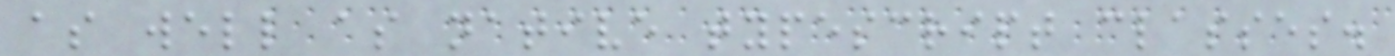as well as native typescript classes.
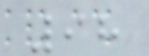98
